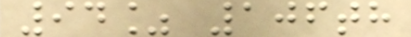94% 106th
